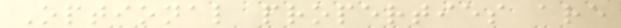Optional properties are
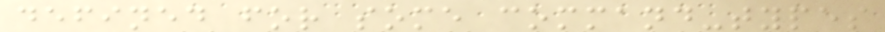defined for some command-types
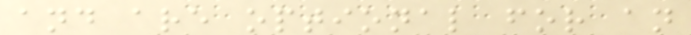and are optional for an
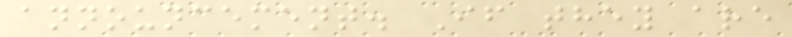announcement. If they are
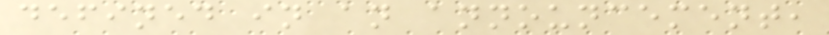defined in an announcement,
